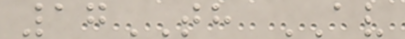17TH AV
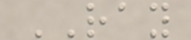RAY
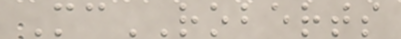McROBERTS
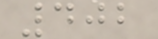402
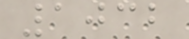1032
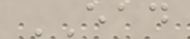EAD
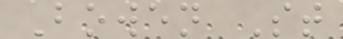Bowen St
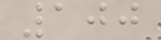100
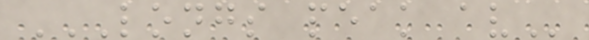LONGS PEAK AV
